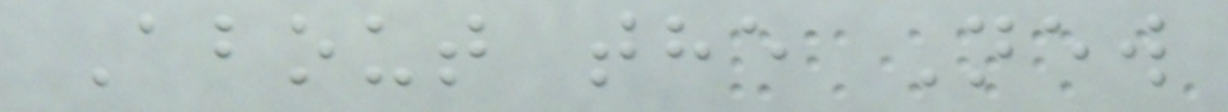About the New
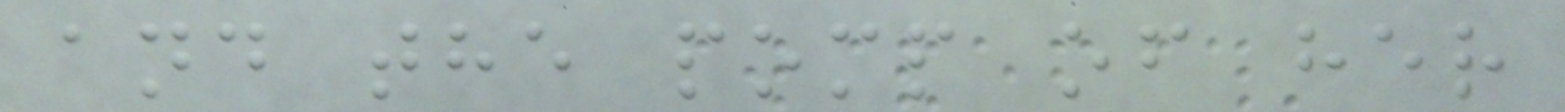and the pomp of her
